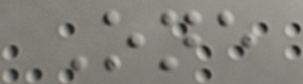One
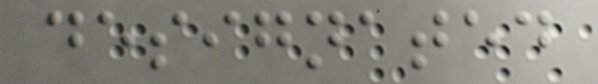designated
